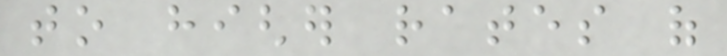to higher rates of
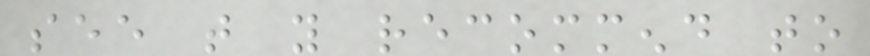see that you recommend to
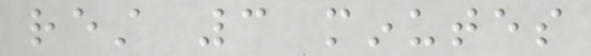rest 3 minutes
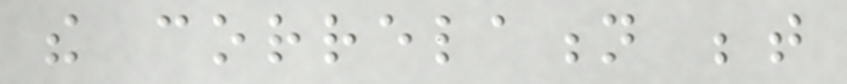the correlation between
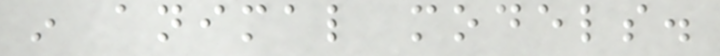in animal models.
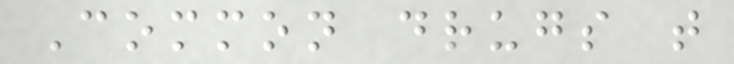Common drugs that
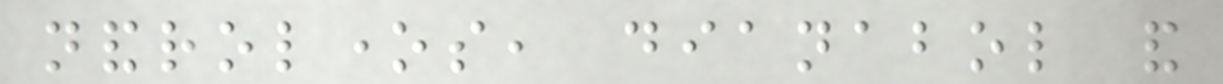nandrolones, dianabol and
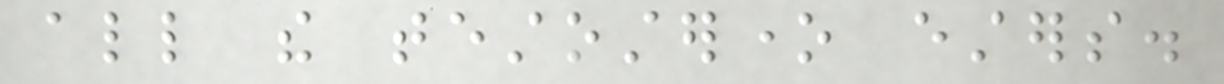all the testosterone esters.
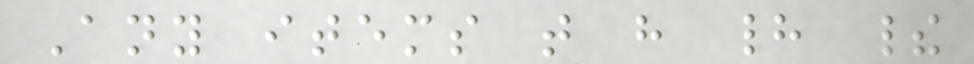Any items that have had their
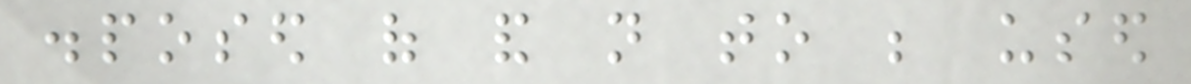disposed of and not to be used
